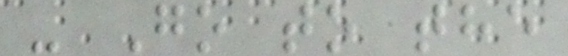- Go to the
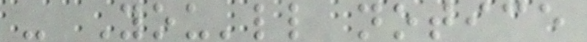- You'll notice
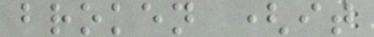broken (it
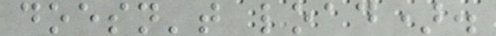doesn't load).
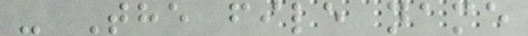- The file name
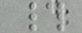#
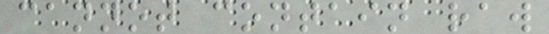cannot contain raw
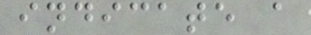indicate a
